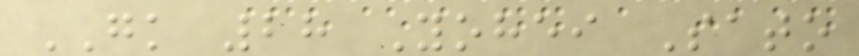GK 28 Yohei Sato
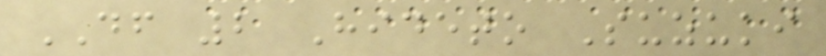DF 2 Hideto Suzuki
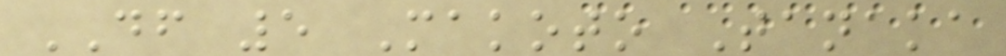DF 5 Makoto Tanaka
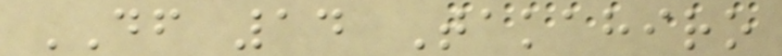DF 14 Takahiro
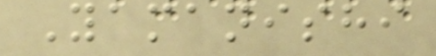Yamanishi
